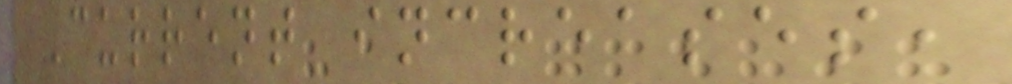Current increases,
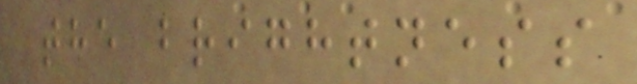the brightness
